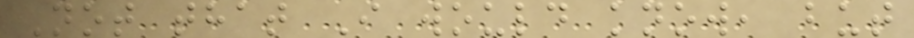Not that I would know, but
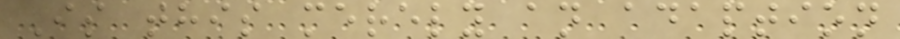Is this merely an adaption
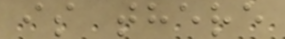is there
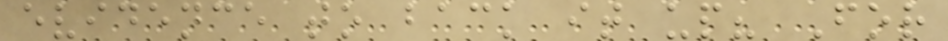evidence to back it up? For
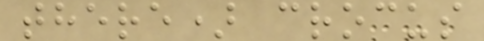there) crocus
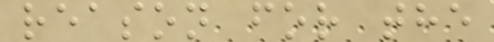reason for the
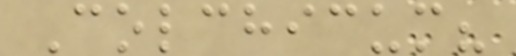Colchicum?
